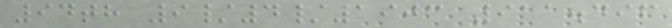94th 9/4/1903 911.496
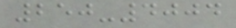250-4004
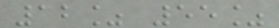12% 55%
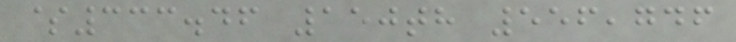$333.46 150th 556,746
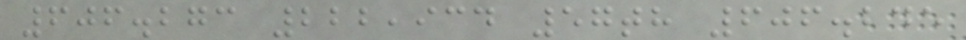606.273 222,934 57th 606.245
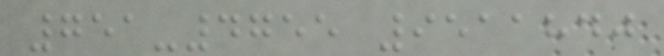751-4755 9511840
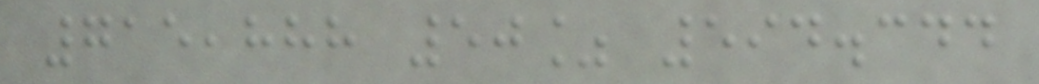715,888 50% 594.344
